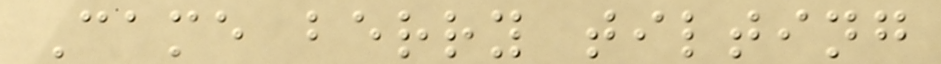Came berry tilting
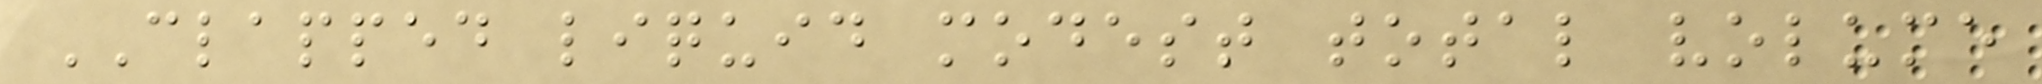CLAPPED liquid modest total volume
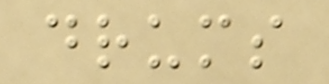drums
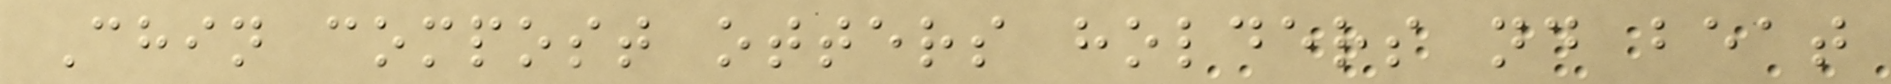Chin compost otters holders nd beat
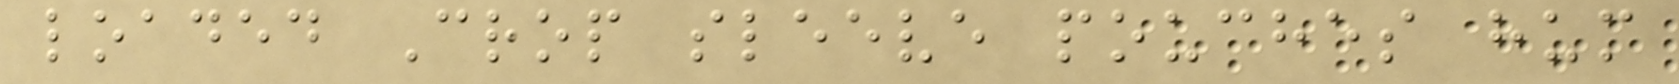loaded Crop sleeve pouches hum
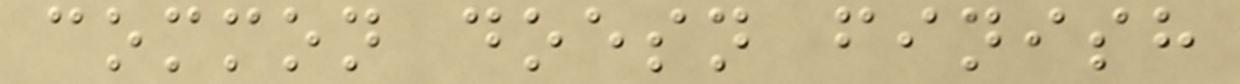common doesn finish
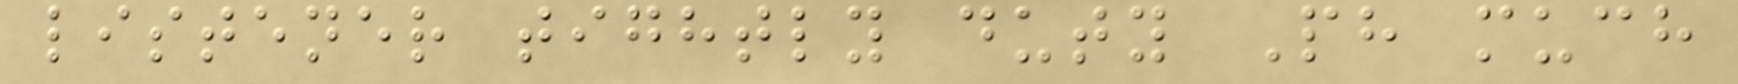listener tightly duty Ph much
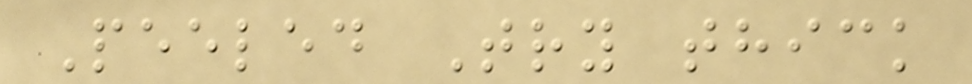Peeled Try thick
